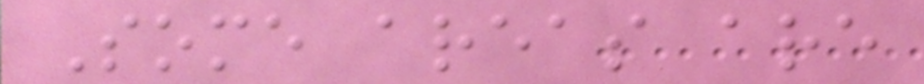Some areas are
